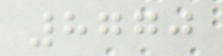8770
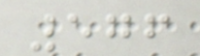576
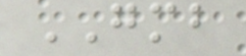GMB
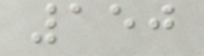150
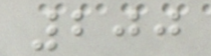200
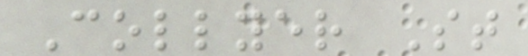Collyer St
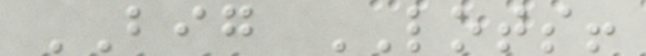BIG LOTS!
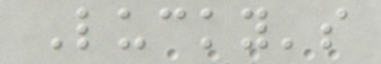Lucky's
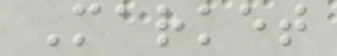Market
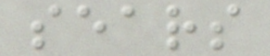sears
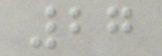27
